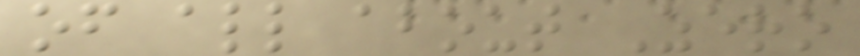of all about Zero
